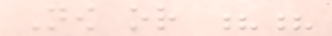Now or ??
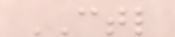CTL
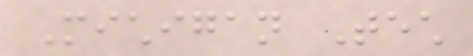Michigan Tech
